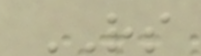RS
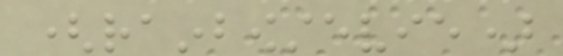(rainbowstevie)
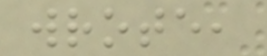wrote,
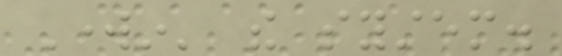Workin' the system.
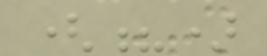(?)
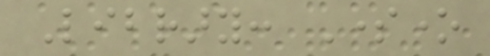Library: Someone
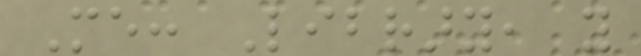Me: Library, you
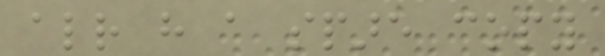already have a spare copy
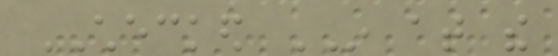CHECKED IN at the
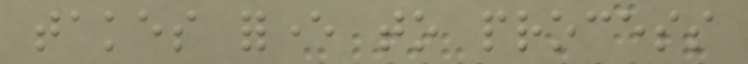takes forever to process
